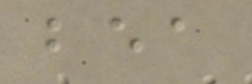bea
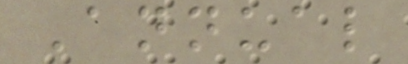Annual
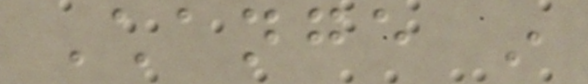Change in
